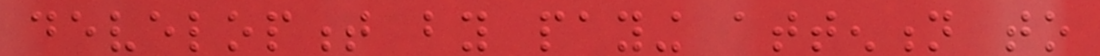development by paying attention to
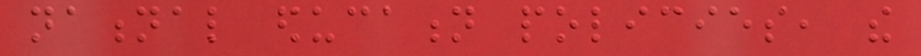national education policies, the
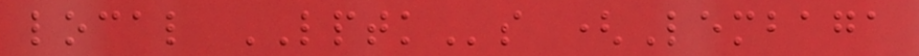local LPTKs (Lembaga
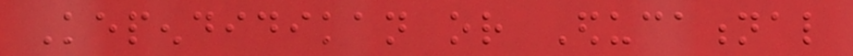Kependidikan or Educational
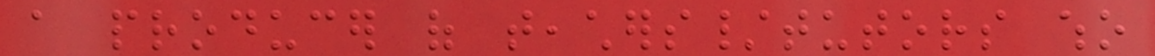a producer of teachers/tutors who
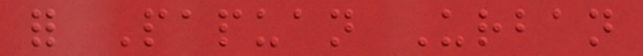for Papuan Urban
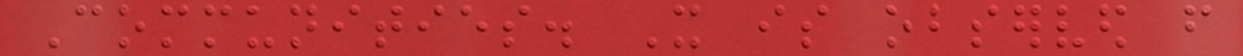Communities. It is observed from
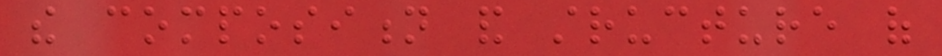the composition and structure of
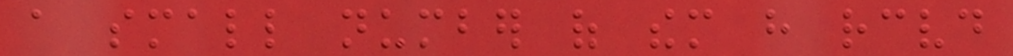a small number of them have received
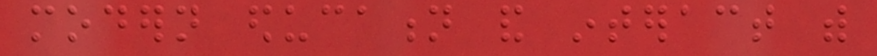modern education and interact with
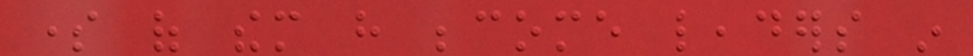some of them have become leaders in
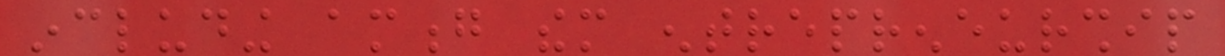including among them entrepreneurship
